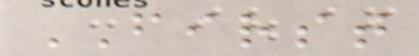FIRST
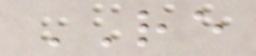RE
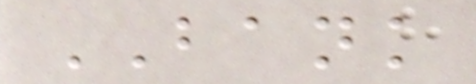BANK
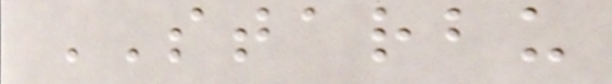STARBU
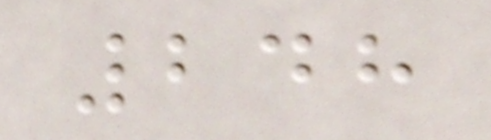248
